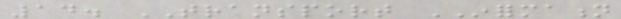14. TRANSPORT INFORMATION
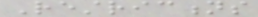Restrictions
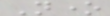None
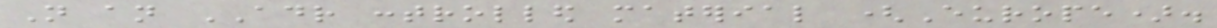Not an ADR controlled material (Europe).
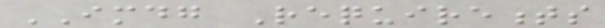IMDG Requirements
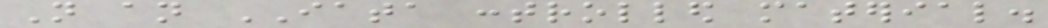Not an IATA controlled material.
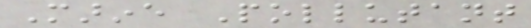Marine Pollutant
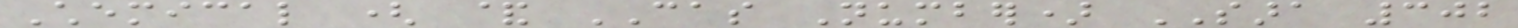Chemical ( & CAS Number) SARA 302
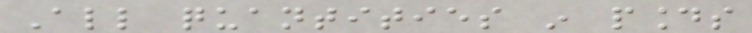All quantities in pounds
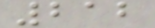212
